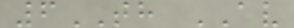6TH AV
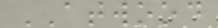ATWOOD
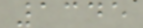1345
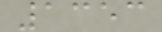1353
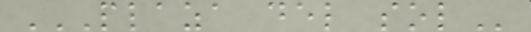PLAZA DEL SOL
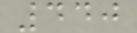440
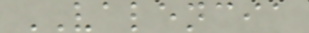VALENCIA
